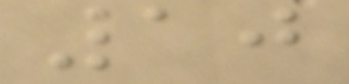10
